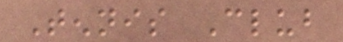Tennis Club
